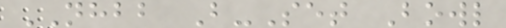NHBB B-Set Bowl
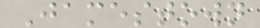Jamestown
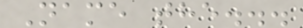Name the...
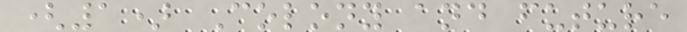(1) Colony and future
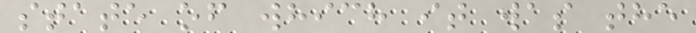state of which it was the
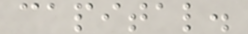capital.
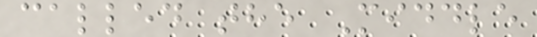called the Middle
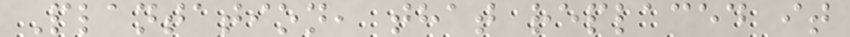Plantation, that replaced it
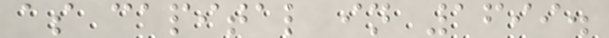as capital in 1699.
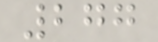277
